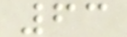63
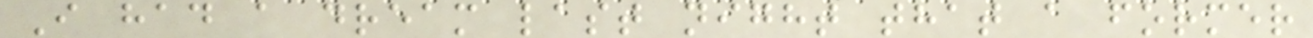I had a dream last night that a former
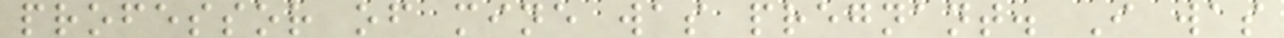professor of mine was pregnant. I was
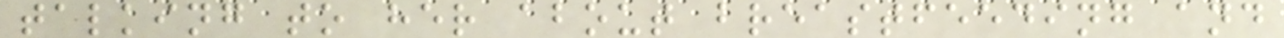talking to her about breastfeeding and
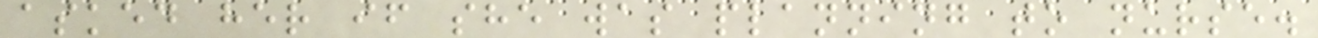asked her if she was planning to nurse.
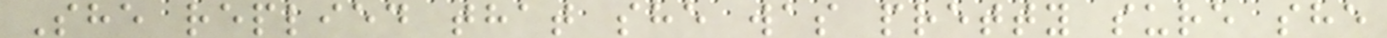She replied that she was pretty sure she
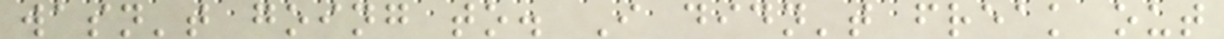wasn't going to. I didn't freak out
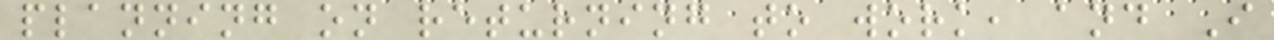planning on returning to work, and I
